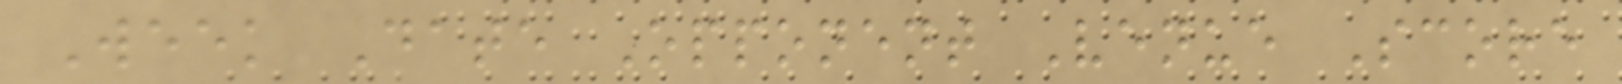Week Date Opponent Venue Score
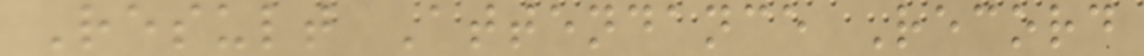Result Attendance Record
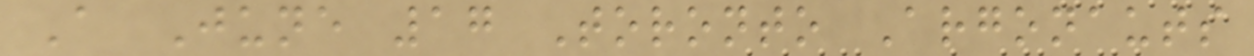A June 17 Toronto Argonauts
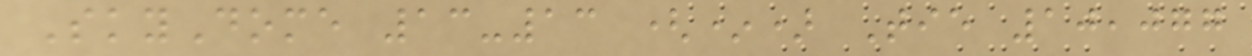SkyDome 13-13 (*) Tie 10,077
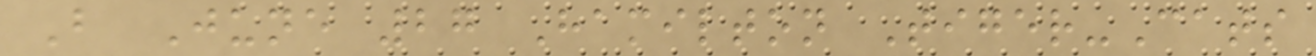B June 27 Hamilton Tiger-Cats
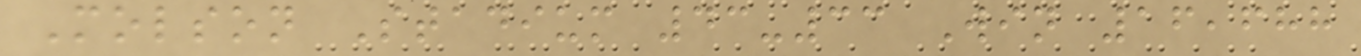Molson Stadium 43-33 Win 16,688
